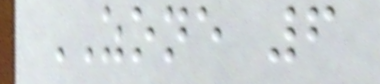ZONE 6
